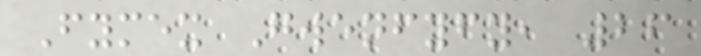Fymex Gwenfyfy, 26
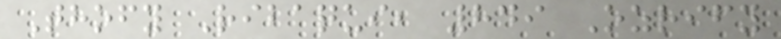Thofy Ribaqui, 849 Ozrify
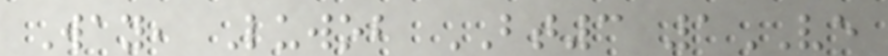Way, Luwob BT3 1VE
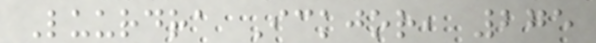Luurdra Ickjor, 275
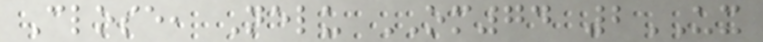Close, Nelu OM74 2UX
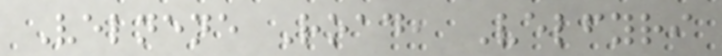Velnene Road, Velfyri
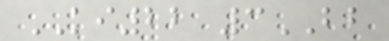KI22 3BB
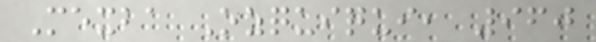Mexba Ozquiqui, 960
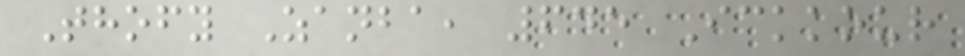Thofy Zanba, 645 Ickkour
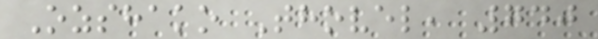Ozshako Thovel, 740
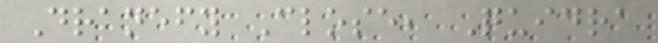Dranefy Close, Quidra
